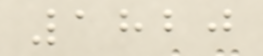1820
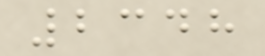2348
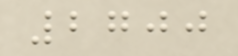2700
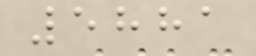5881
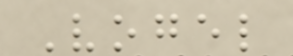Vogel
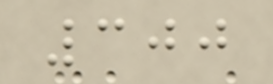300
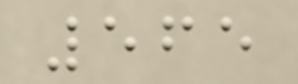565
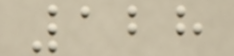128
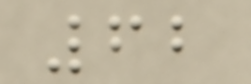62
